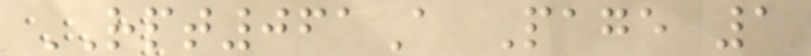RPT061A Page 1
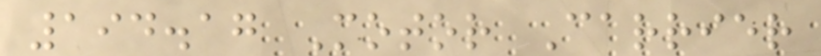194.17 Motor Carrier
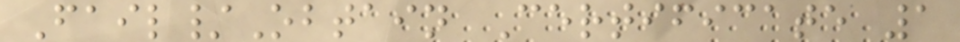Fail/Obtain Certificate 1
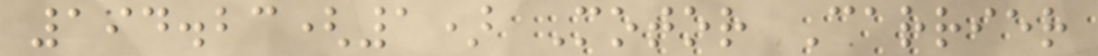194.23(1) Motor Carrier
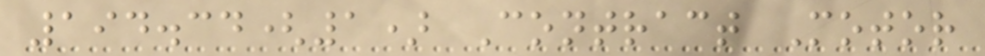194.34(1) Contract Motor
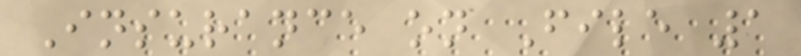Insurance on File 1
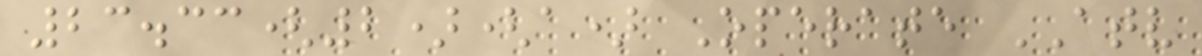23.33(2)(a) Operate ATV
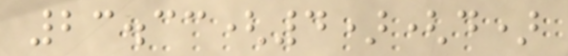23.33(4)(d)
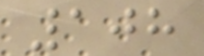108
